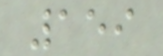159
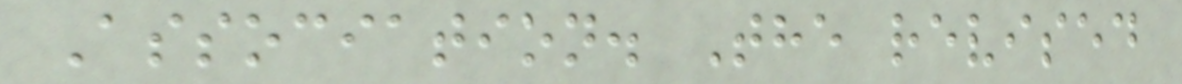Association. The revised
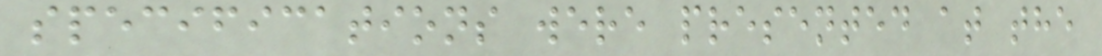specifications were presented at the
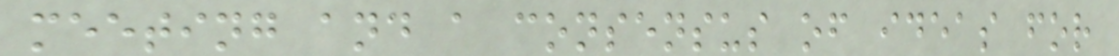meeting and a consensus of ideas for
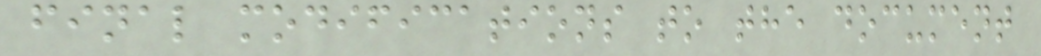final modifications to the document
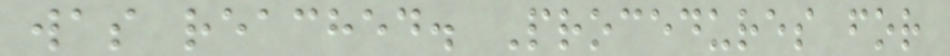was reached. Procedures for
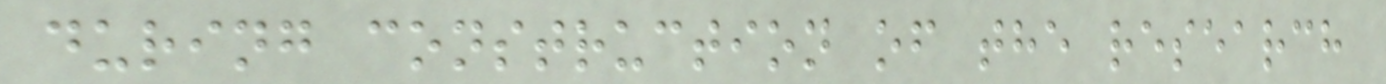during construction of the research
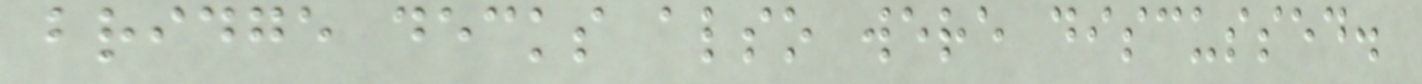bridge decks also were discussed.
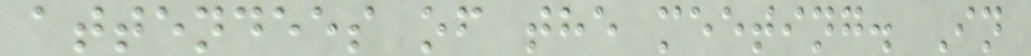attendees of the meeting. In
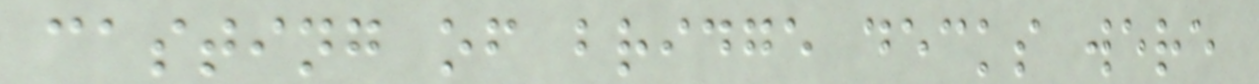casting of bridge decks were
